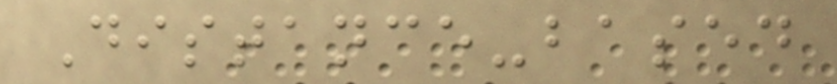Distance-based
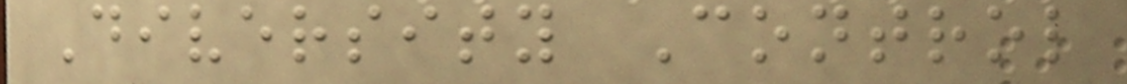Diversity Control
